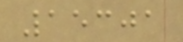15301
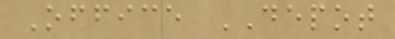Office DEPOT
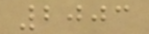2003
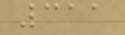311
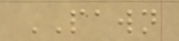PAWN
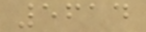5614
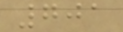701
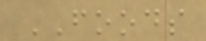FOODS
